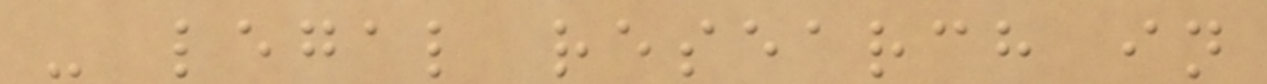- legal research in
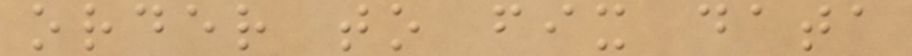order to fix data
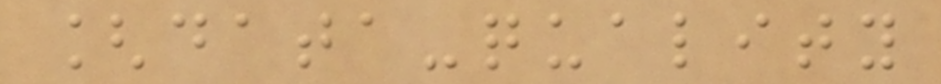[data-quality
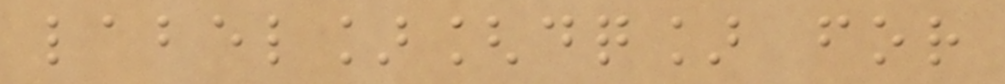label][dq] for
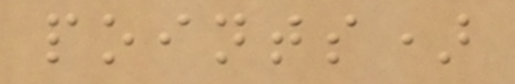points)
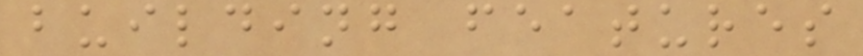building features
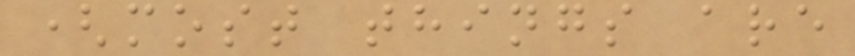(most things are
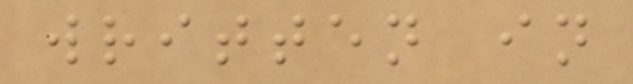written in
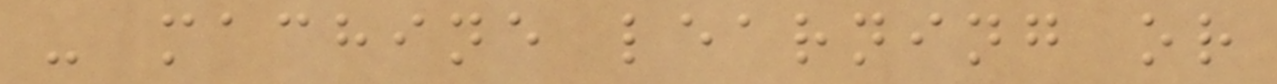- machine learning or
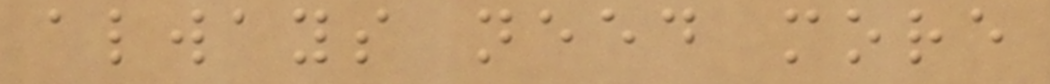always need more
